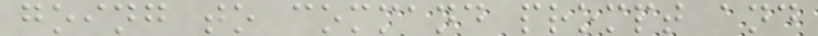going to command prompt and
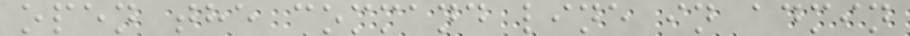open the command line in admin
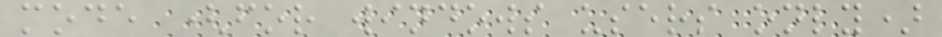mode (for windows users only)
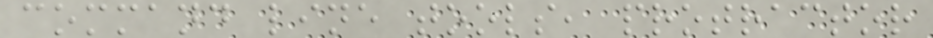command line tools, protractor
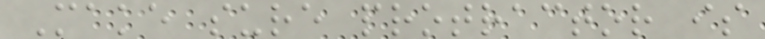Make sure protractor is
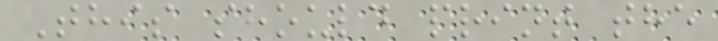This should print the
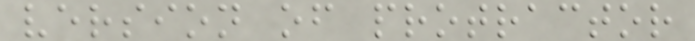version of protractor
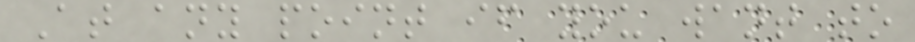At any point if you want to
